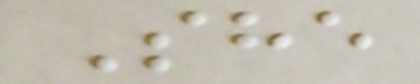She
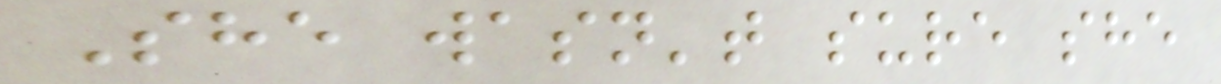She wasn't sure she
